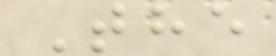The
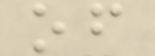of
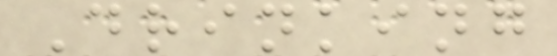Drinking
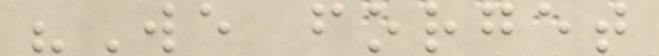"We forget
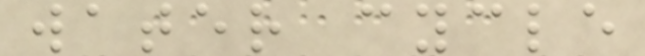water cycle
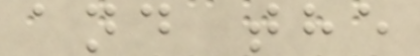and the
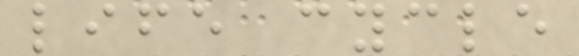life cycle
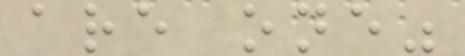are one"
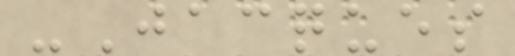-Jacques
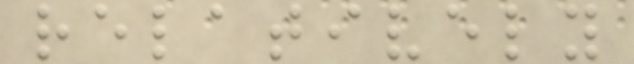relatively
